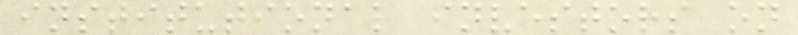institutional investors on
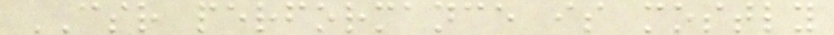CSR performance is mostly
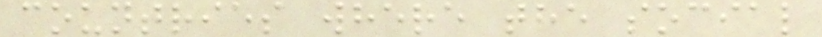countries where the social
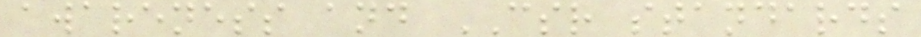awareness and CSR standards
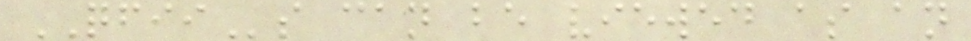QFIIs can be viewed as an
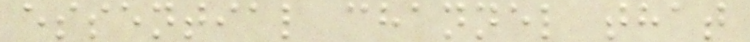essential channel that
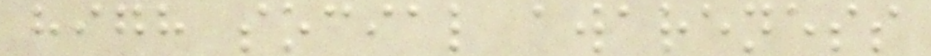high social awareness
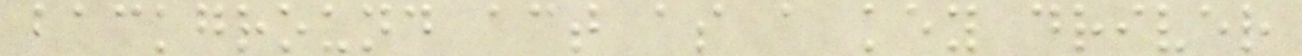background act as a key driver
